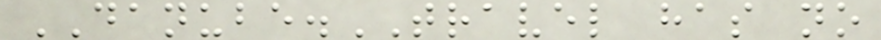DANUBE.TRAVEL has no
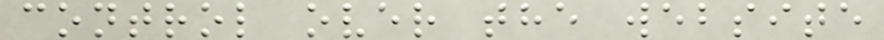control over the website
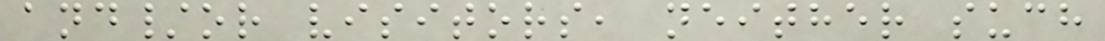and/or visitors, neither such
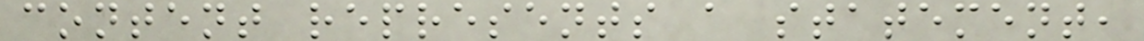content represents a statement,
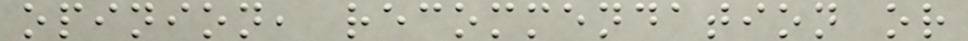opinion, recommendation or
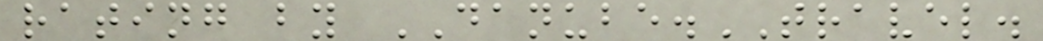rating by DANUBE.TRAVEL.
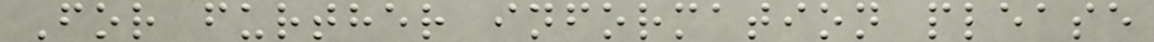For further information please
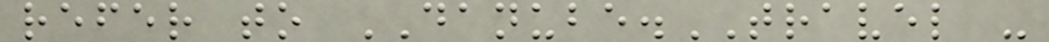refer to DANUBE.TRAVEL -
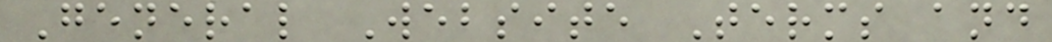General Website Terms and
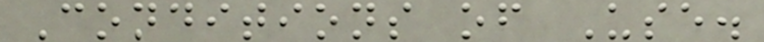Conditions of Use.
